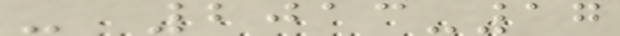- 2013-17
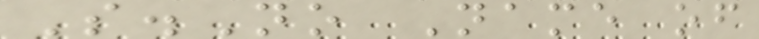S.No Name of
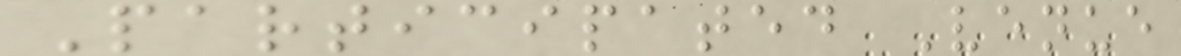Participated Venue
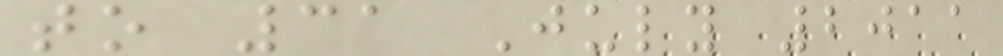to 31 July 2011
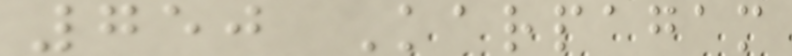750 Karpagam
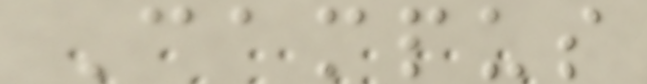Campus
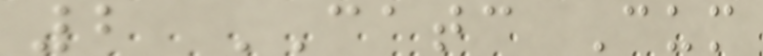2 CATC Cum
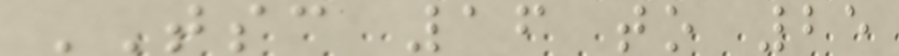TSC 16 to 25
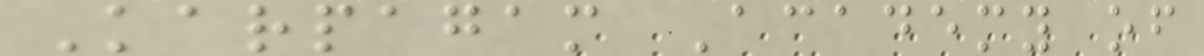Karpagam Academy of
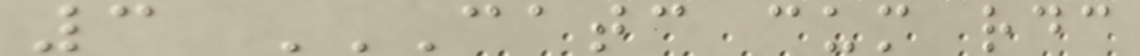3 CATC CUM RDC
